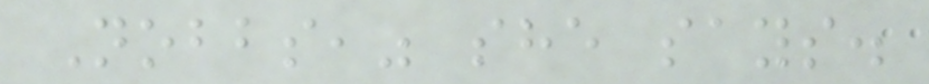Nobbs," she says.
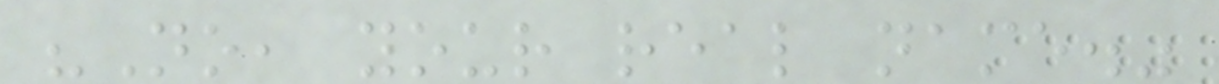"No, your real name."
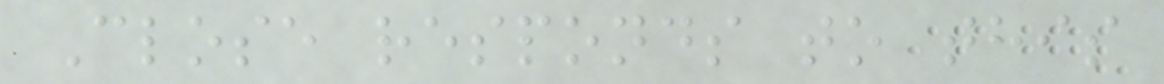Close responds to this
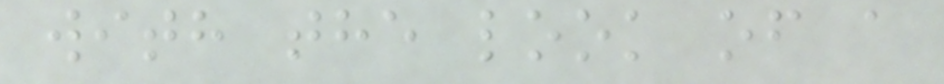with the look of a
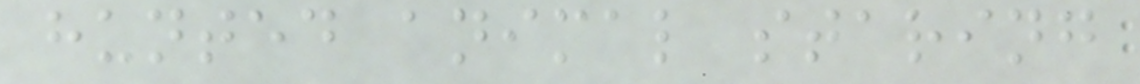hunted animal staring
